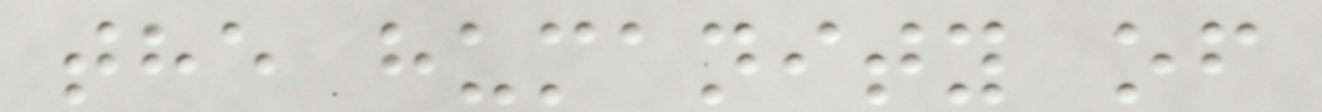the humanity of
